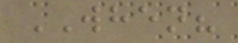WHEN?
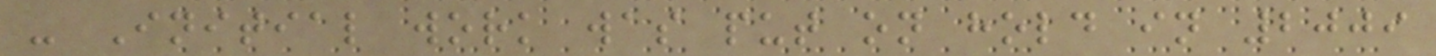- Initial work was put on hold in 2009
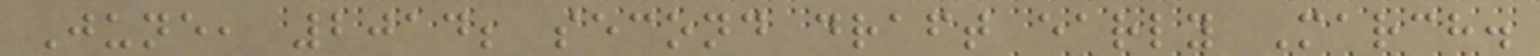June, 2014; second draft early March.
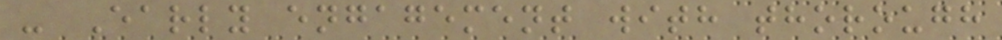- Early engagement with thorough
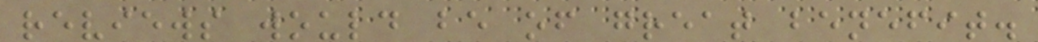reviews would be of great benefit.
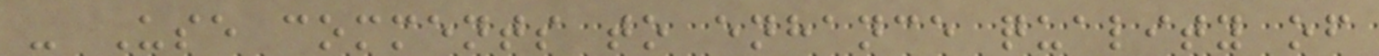- Use comments to enhance quality of
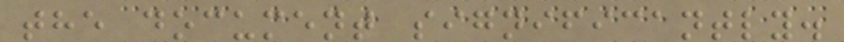the document significantly.
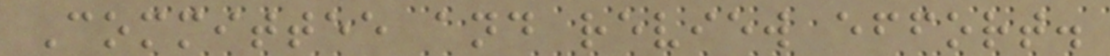Committee and review effort.
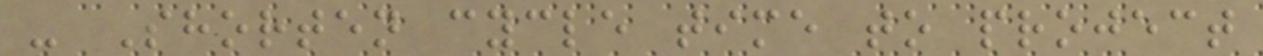- Shorten cycle time to project
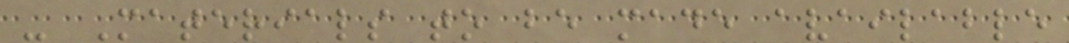- Materials to be made available
